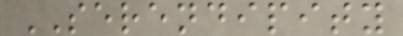SERENDIPITY
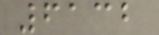6132
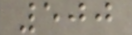500
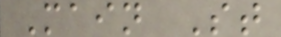Main St
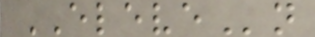ELEVEn
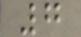7
